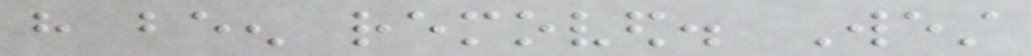have been removed. West
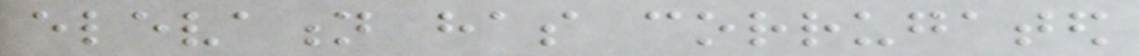elevation has corrugated
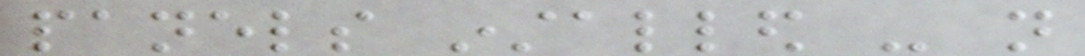panels installed - not
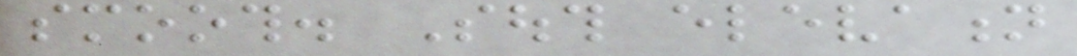smooth. South elevation
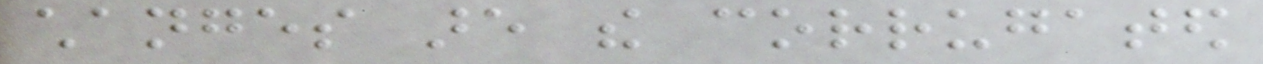changes are the corrugated
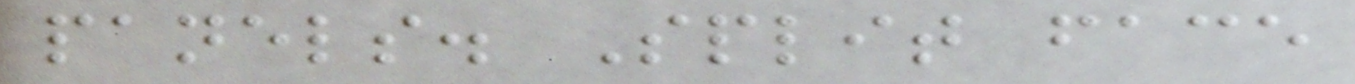panels. Split face
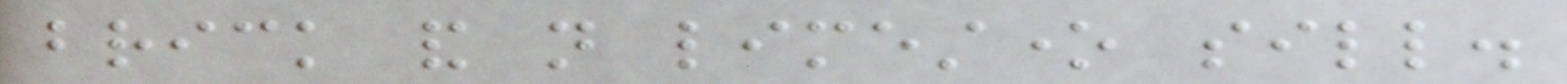brick and not limestone sill.
